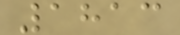1813
